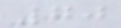70
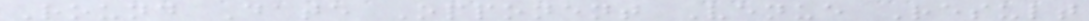Round Date Opponent Venue Result
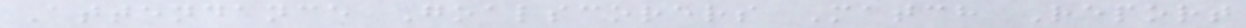Attendance Goalscorers Match Report
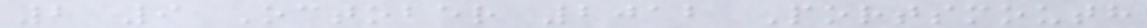2 9 October 2012 Portsmouth
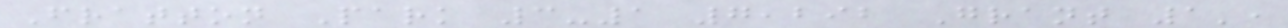Fratton Park 3-1 7,292 Grant 1',
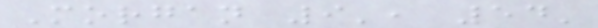Morgan 9', 54'
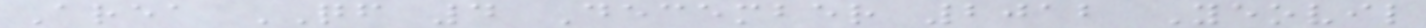Area QF 4 December 2012 Yeovil
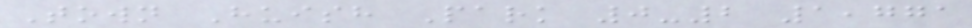Town Huish Park 0-2 1,771
